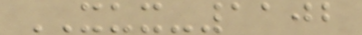XUX-1102
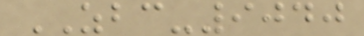ZBC-9040
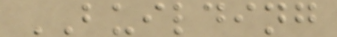BUILDING
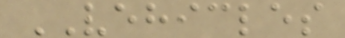VEHICLES
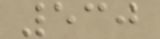530
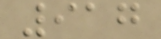917
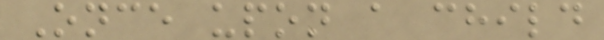Once upon a child
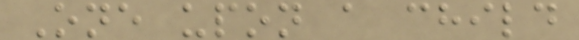One upon a child
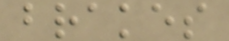brakes
